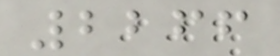2266
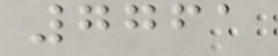7761
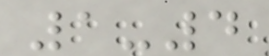1-4
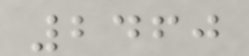2460
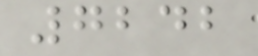7242
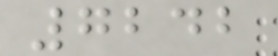7242
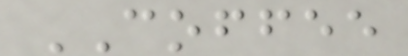COFFEE
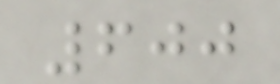600
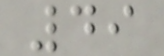49
